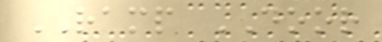RAMP DOOR
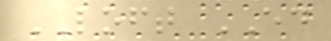LOFT ED
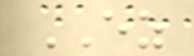EZ
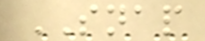SNAP
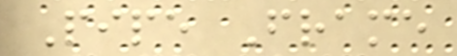Pipe Frame
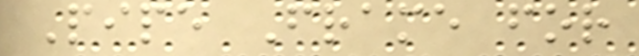Pipe Frame for
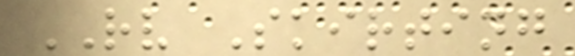RV Skirting
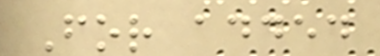For added
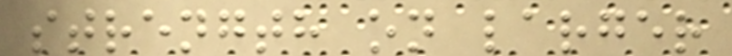strength on larger
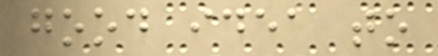good idea to
